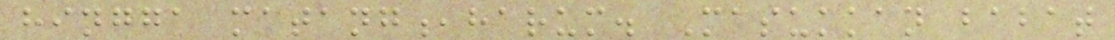hingga matang,harum. Masukkan babat
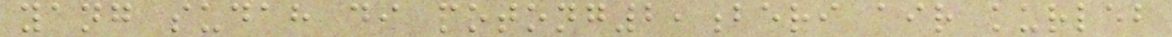yang sudah di potong2,beri air kurleb
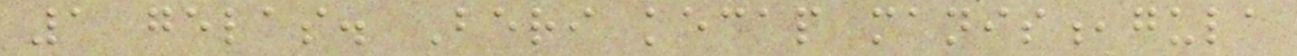1 gelas. Beri kecap manis,gula
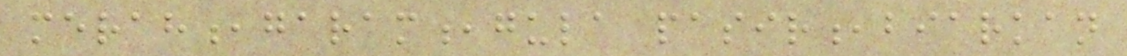merah,garam,gula pasir,biarkan
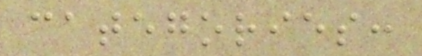categories:
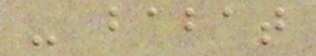- babat
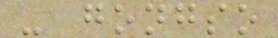- gongso
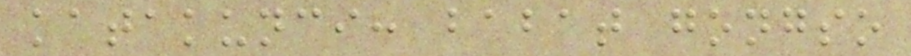katakunci: babat gongso
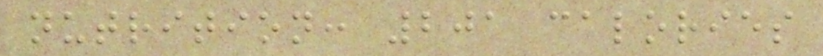nutrition: 201 calories
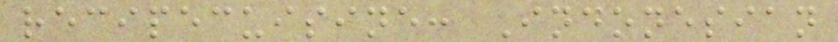recipecuisine: Indonesian
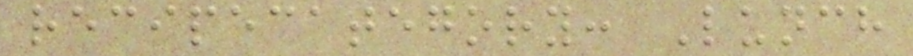recipecategory: Lunch
